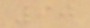90
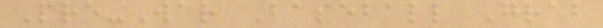Pre-War Baseball Grab
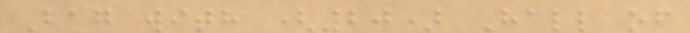Bag with (20) Hall of
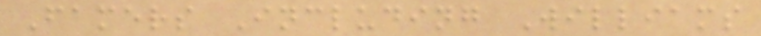Famers Including Williams
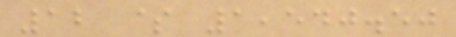12 $ 1,540.50
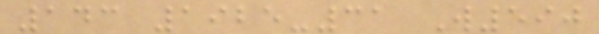143 1925-31 W590
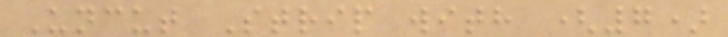Uncut Strip with (7)
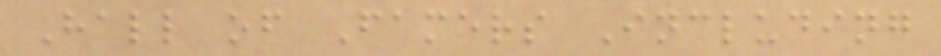Hall of Famers Including
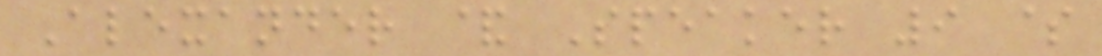Alexander & Speaker 9 $
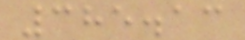385.13
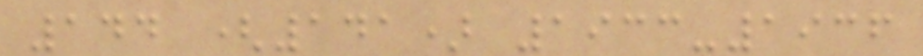144 (141) 1933-1936
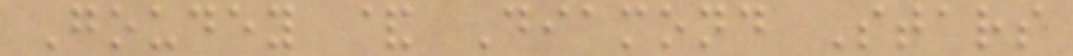Goudey & Diamond Stars
